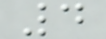4
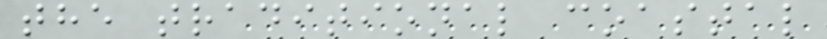the traditional coastal
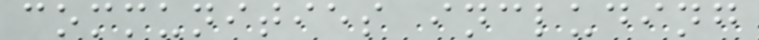communities including
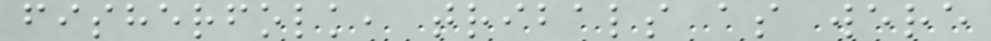fisherfolk, tribals as were
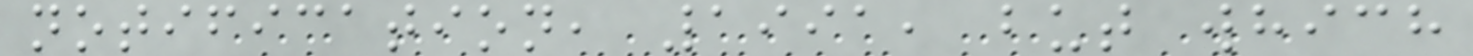notification, 1991, but which
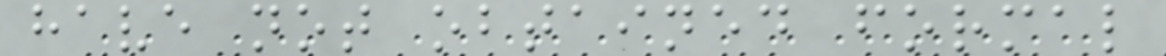have not obtained formal
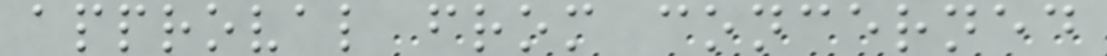approval from concerned
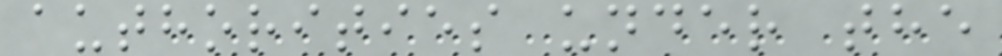authorities under the
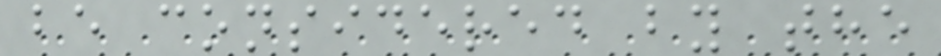be considered by the
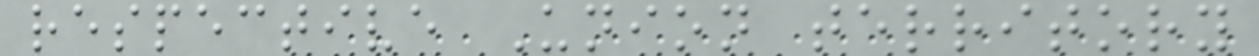respective Union territory
